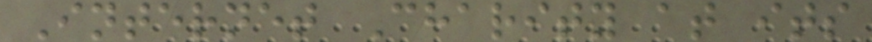Internet Charity at its
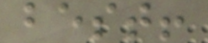best!
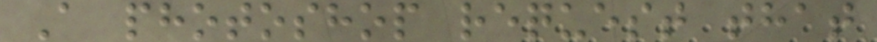A photoshop request that
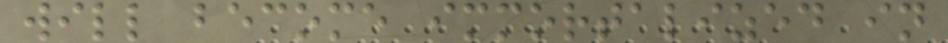will become immortalized in
